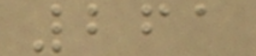261
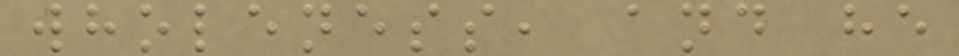wholeness, and he
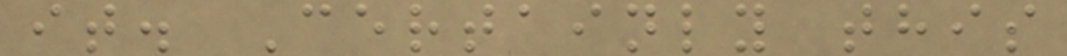it. Certainly this
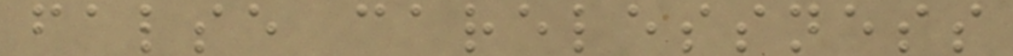false carelessness
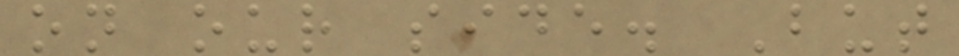on our side. But
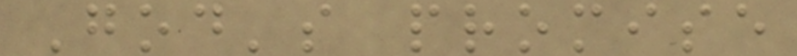God's promise
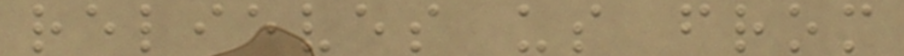relieves us from
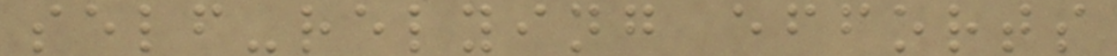self-relying efforts
